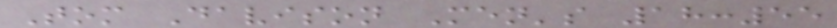Tom Davison Men's 18:55
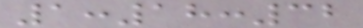1:18:32
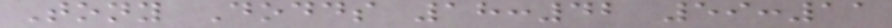Tony Dodds 18:42 59:11
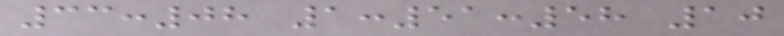33:08 1:51:58 10
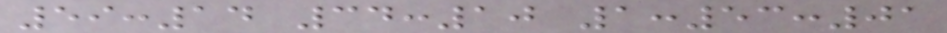59:14 34:10 1:53:01
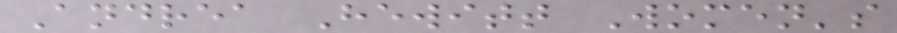Andrea Hewitt Women's
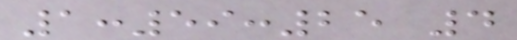1:59:25 4
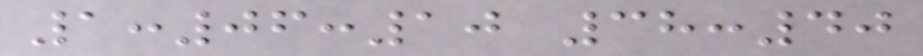1:06:10 38:40
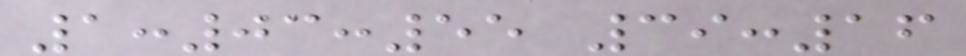1:03:55 39:16
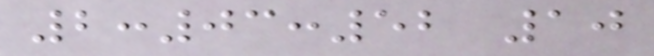2:03:52 10
